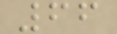66
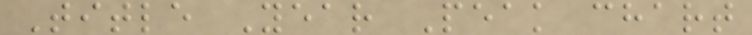Title Year Peak chart
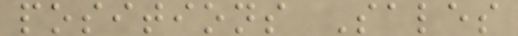positions Sales
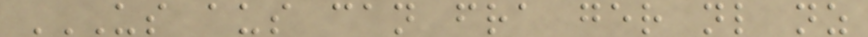US AUS CAN FRA GER NL NZ
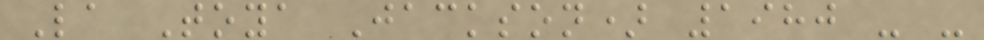La Toya Jackson) 1980 - -
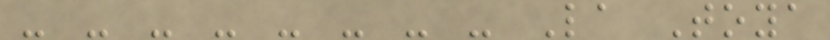- - - - - - - - La Toya
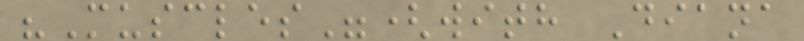"Muscles"(with Diana
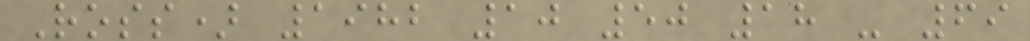Ross) 1982 10 50 18 - 69
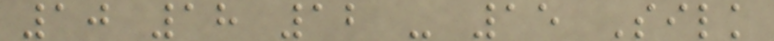10 18 12 - 15 Silk
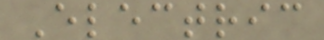Electric
